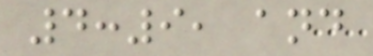4:9, and
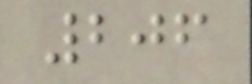206
